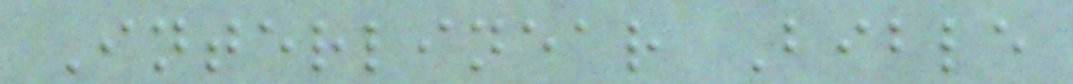Interlinear Bible
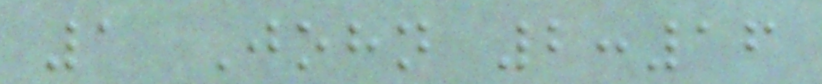1 John 2:16
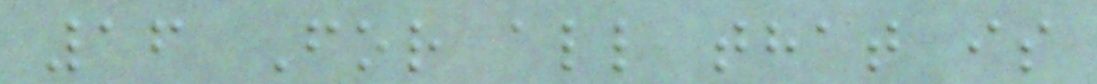16 For all that is
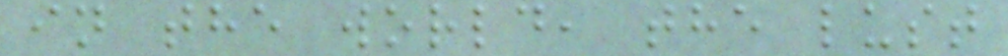in the world, the lust
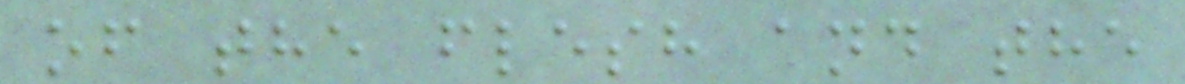of the flesh and the
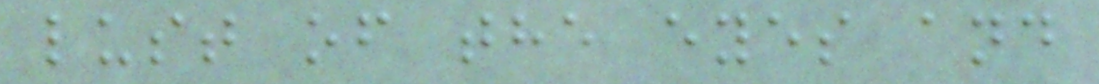lust of the eyes and
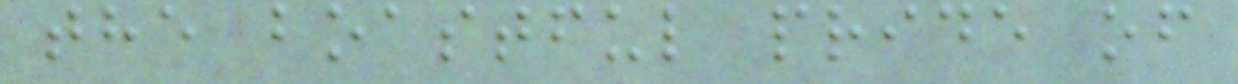the boastful pride of
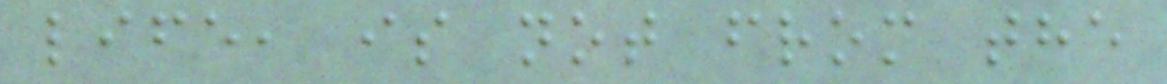life, is not from the
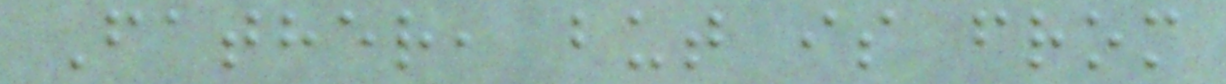Father, but is from
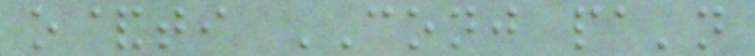o&ti CONJ pa'n
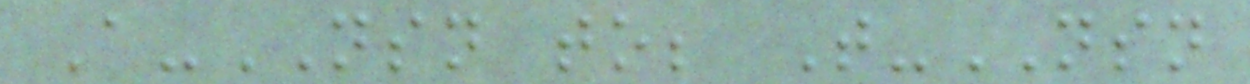A-NSN to; T-NSN
